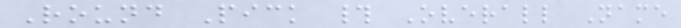Round Pick # Overall Name
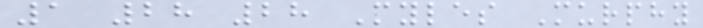1 28 28 Myles Murphy
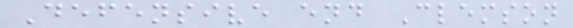Defensive end Clemson
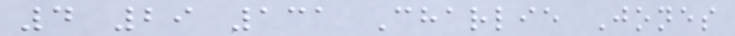4 29 131 Charlie Jones
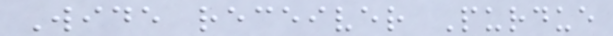Wide receiver Purdue
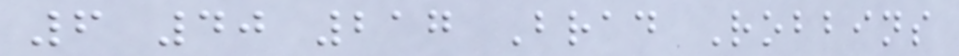6 40 217 Brad Robbins
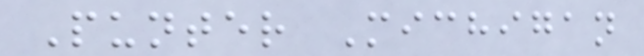Punter Michigan
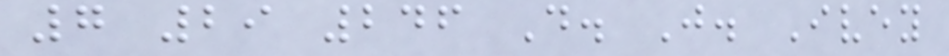7 29 246 D. J. Ivey
